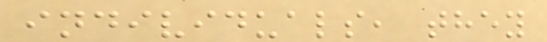individuals, they
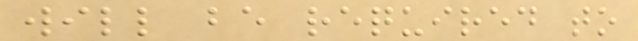will be required to
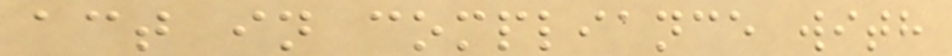act in compliance with
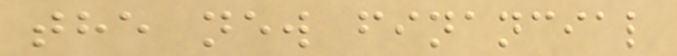the new financial
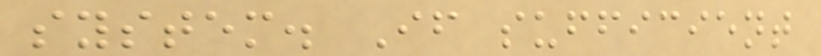system. If sufficient
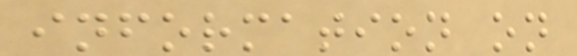information on
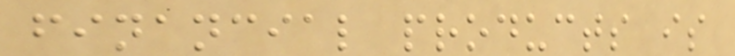financial products is
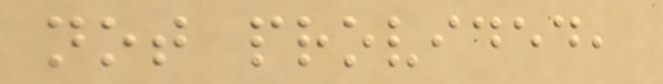not provided,
